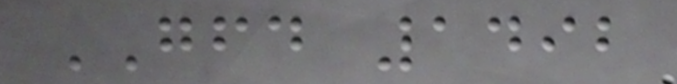GFD 1492
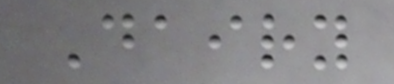Dairy
